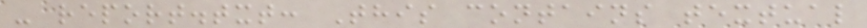- report.txt: This contains textual
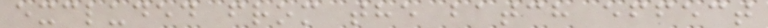excluded from the batch effect
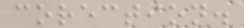corection.
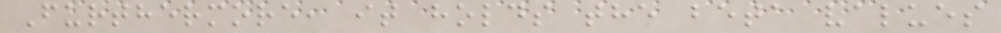Furthermore, it holds the beta values
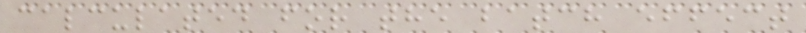calculated for the batch effect
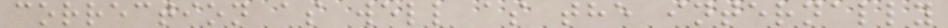correction as well as the internally
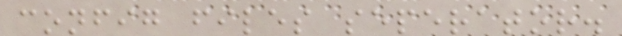config files seperator.
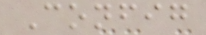Config
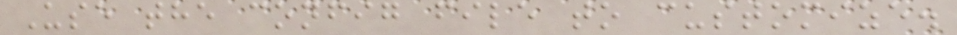Use the config file to customize.
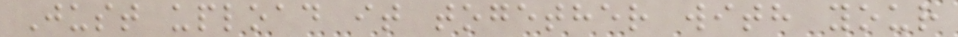Just upload it together with your
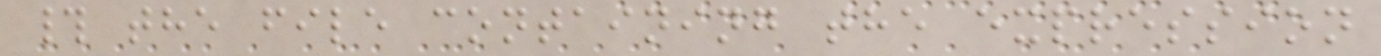# the file containing the expression
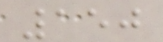150
